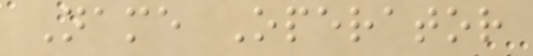Name Operator
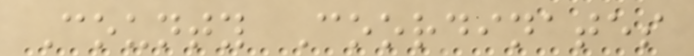County Coordinates
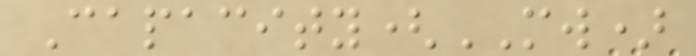Capacity(MW)
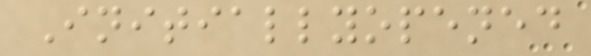Initiallyopened
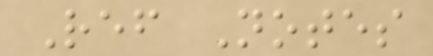Ref Notes
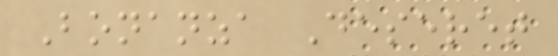Bonanza Deseret
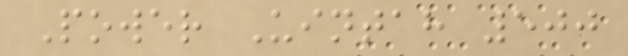Power Uintah 500
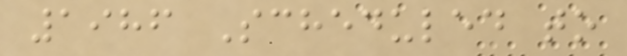1986 Scheduled to
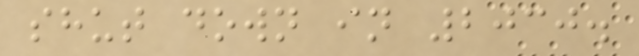shut down in 2030.
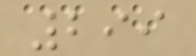299
